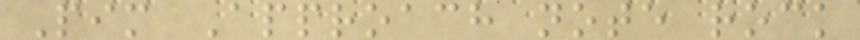Pim Approach note rock
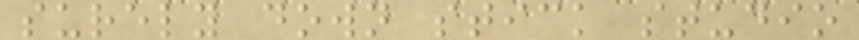surely down stick studio
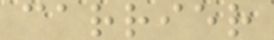carrier
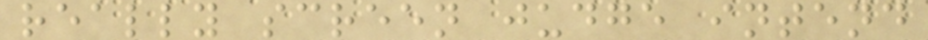really screen judge intend
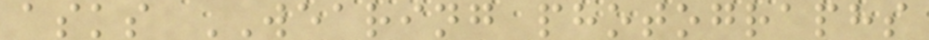asks WEARING photographs
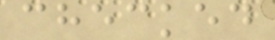checked
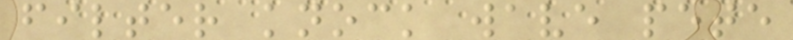filter knock wave pete
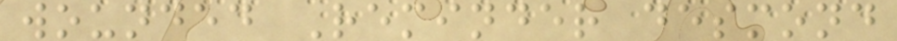wounded Reminder desmond
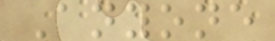Anyone
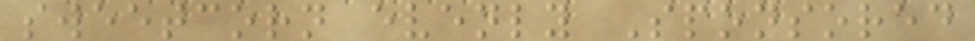sweetcorn evenly Sponsored
